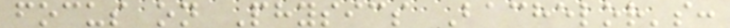focus on Physics Bachelor's:
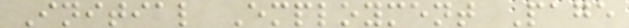Initial Employment Page
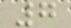7
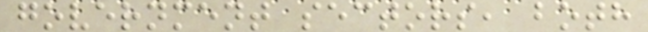government sectors, both
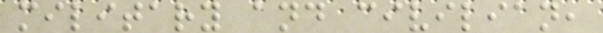military and civilian,
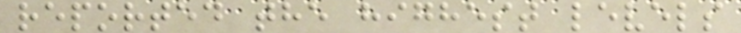reported the highest levels
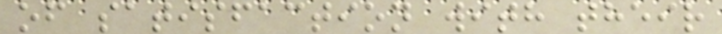of satisfaction with their
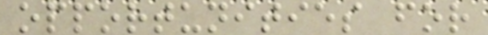opportunities for
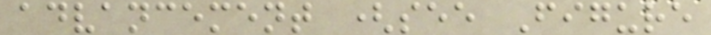advancement (see Figure
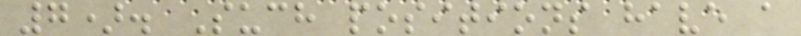7). Such positions have a
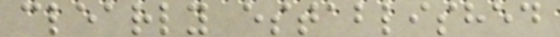clearly established
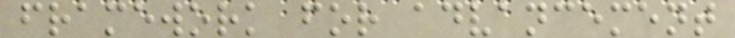framework for advancement
